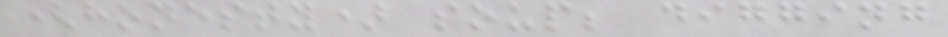(honesty) soup; digging
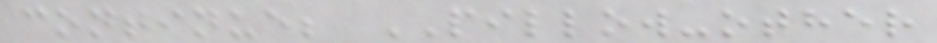continue; PILLOW-other
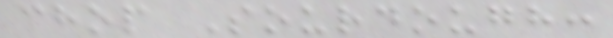chop Sourdough:
